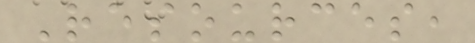Resources,
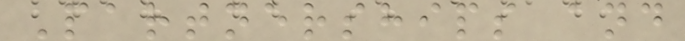Partnerships and
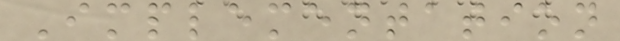Implementation
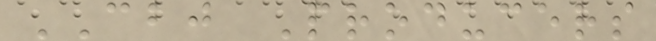CBJ Producers
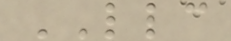LLC
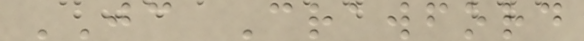JC Crawford
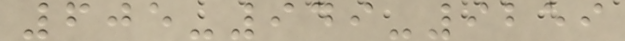605-949-9259
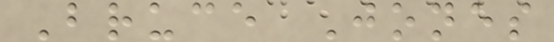Bruce Jones
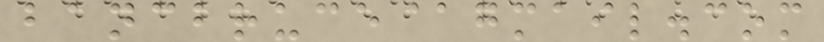bancbruce@gmail.com
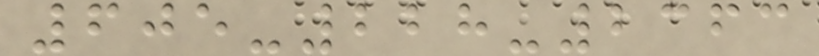605-228-2363
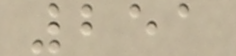251
